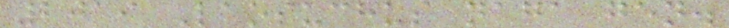2019 Laosuchus naga gen.
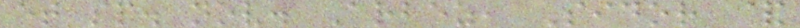et sp. nov. Arbez, Sidor &
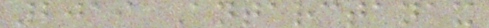2019 Antarctanax
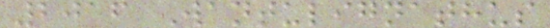2016 Wantulignathus
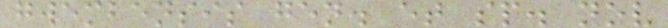gwembensis gen. et sp. nov
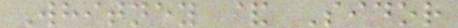Whitney & Sidor
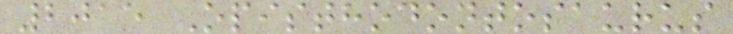2015 Opisthodontosaurus
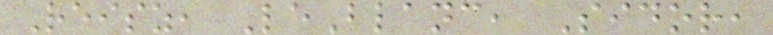Reisz, LeBlanc, Sidor,
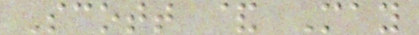Scott & May
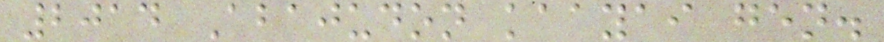2014 Abajudon kaayai gen.
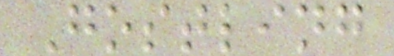Gostling
